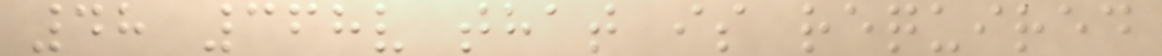48 368v that is required
